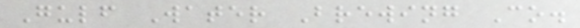Gulf Water Brewing Co.
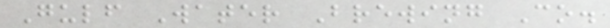Gulf Water Brewing Co.
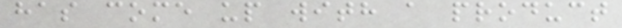has come up with a product
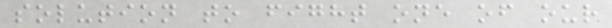solution to fight one of our
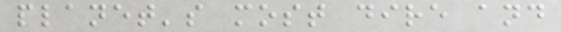planet's most dire and
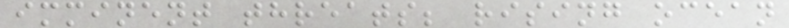imminent threats; rising ocean
